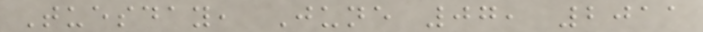Tuesday, June 07, 2011
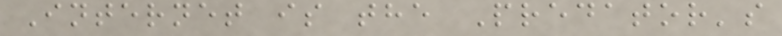Internet is the Predator's
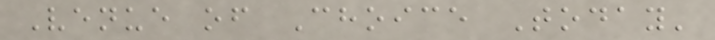Venue of Choice Today'
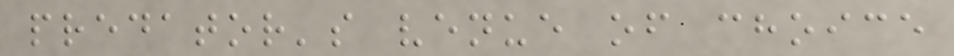predator's venue of choice
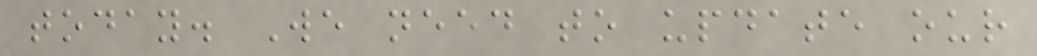today. We need to update our
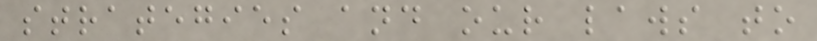strategies and our laws to
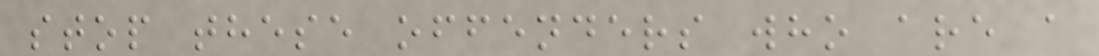stop these offenders who are a
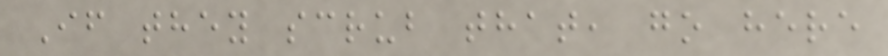If they scrub that, go here
